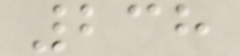238
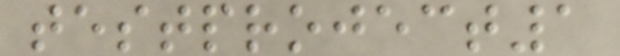testproject1
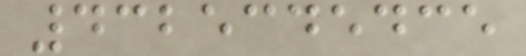4325345435
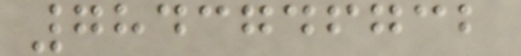7843746732
